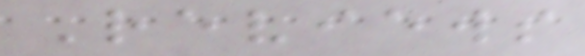Reviews
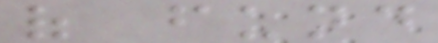of fund
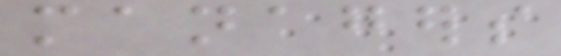managers
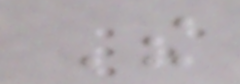The
